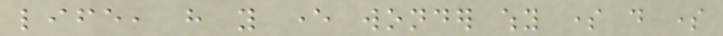life, have you ever wonder why some do some
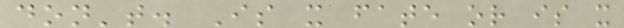don't. Is it fate or is it
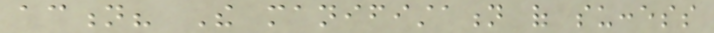action? The manifistation of success
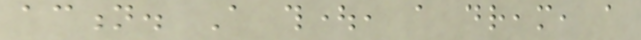action. A thought, a dream, a
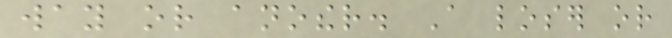way or another. A loser or
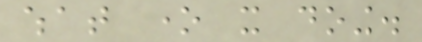what one it doing.
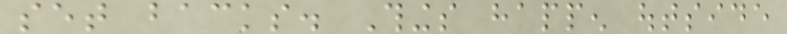set backs. Things happen outside
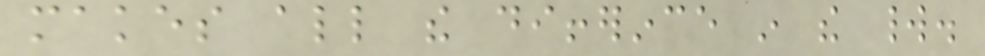makes all the differince in the world.
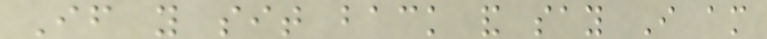If you sit back and say I am
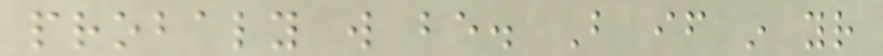probaly will be. But if in your
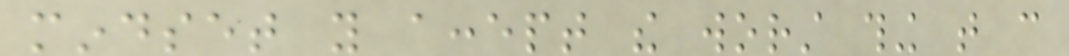mindset you accept the worst thing that can
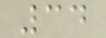34
